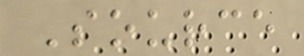Source
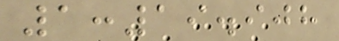1:19.908
